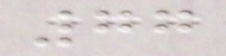77
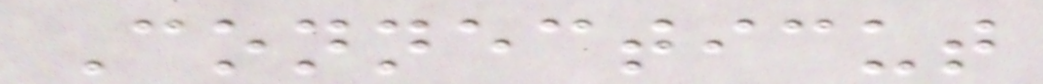Connecticut
